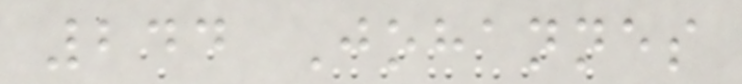244 Johannes
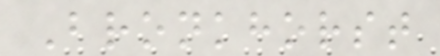Bronkhorst
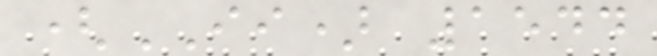(II) 1544
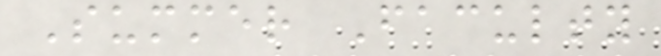Summer Faculty
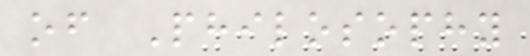of Philosophy
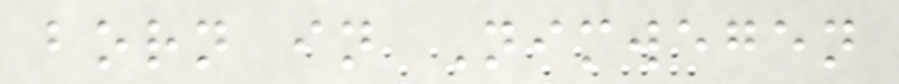born in Nimwegen
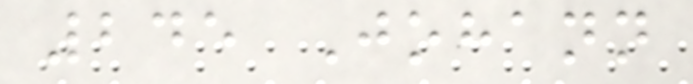245 Johann
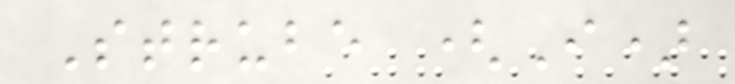Strube (I)
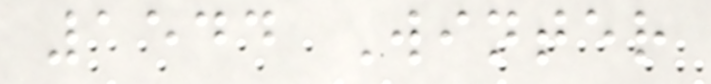1544 Winter
